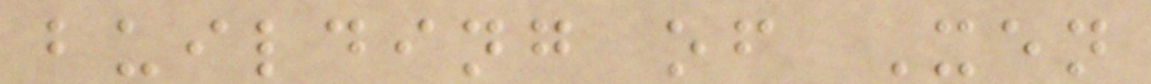building of Xen
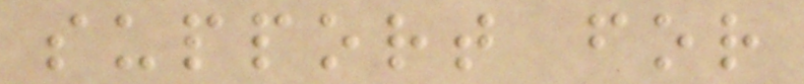support for
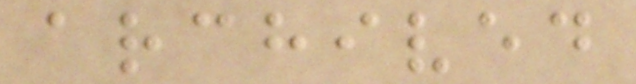archived
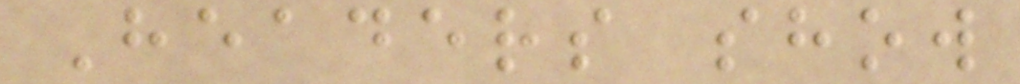Headers show
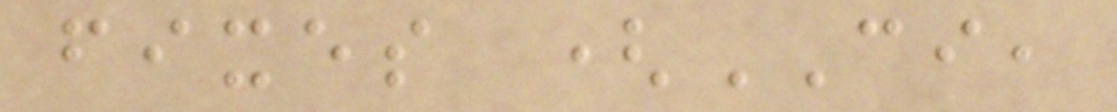fixes (CI,
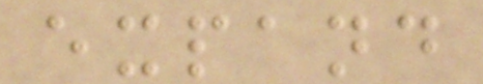expand
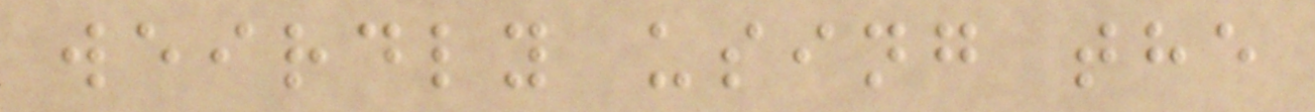weirdly using the
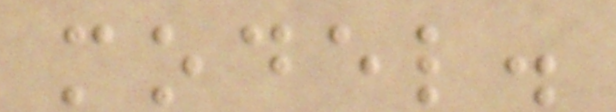model.
